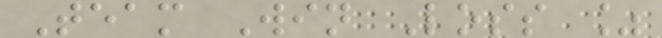Team Win Loss %
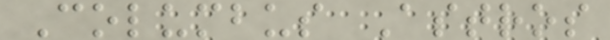Columbus Astros
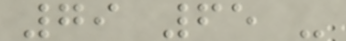79 65 -
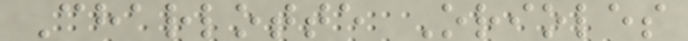Charlotte Orioles
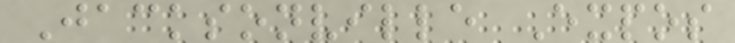Jacksonville Expos
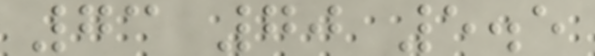73 70 5.5
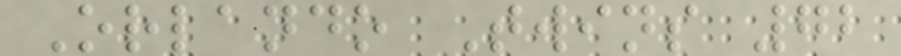Orlando Twins 72
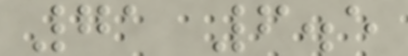71 6.5
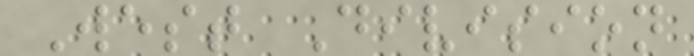West Division
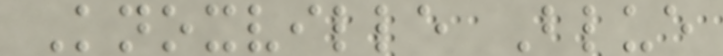Knoxville Blue
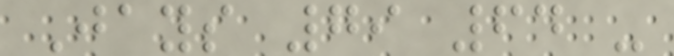Jays 79 64 -
